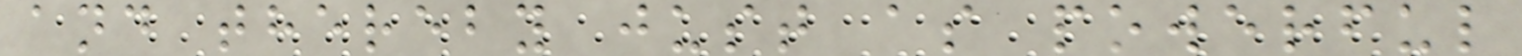and thereby just as powerful
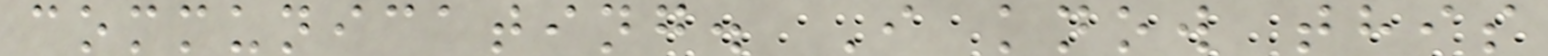communicating. I know this
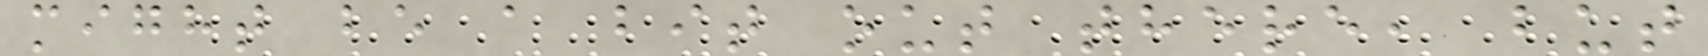might be a bit out there, but
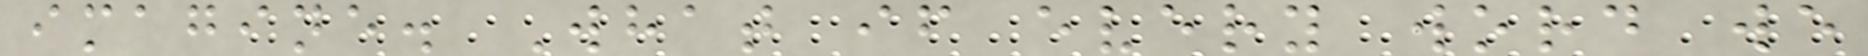imagine. What if every word we
